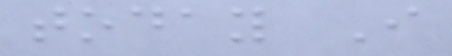today I
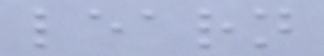learn
